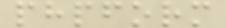phpform
